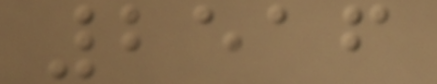2516
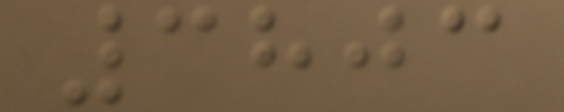3803
